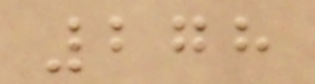278
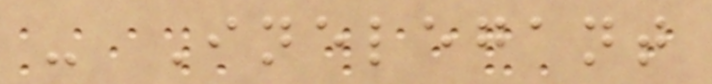- Inelegant
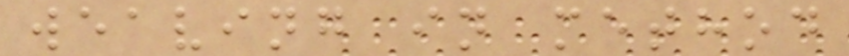weaving in method
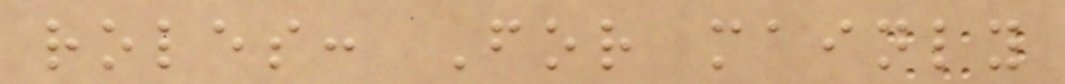roles: For mainly
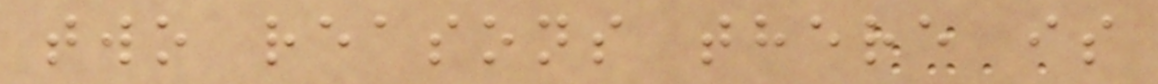two reasons there is
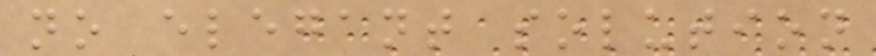no elegant solution
